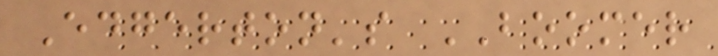Edgerton's BOOMER
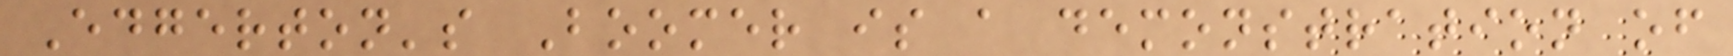Edgerton's Boomer is a demonstration of
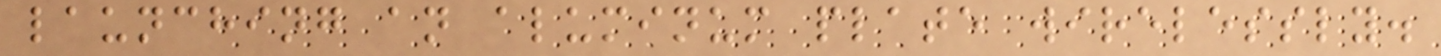launching an aluminum plate wirelessly.
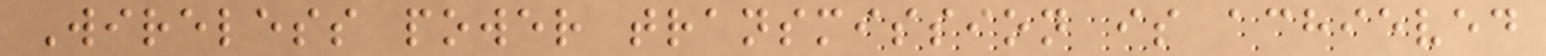Wireless power transmission is achieved
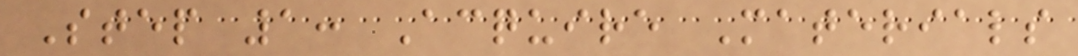Step 1: Acquire Materials
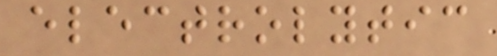electrolytic
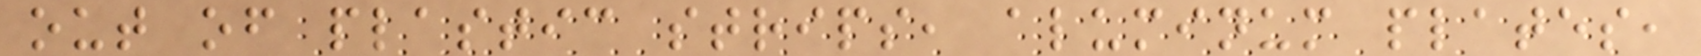out of plastic strips, aluminum plates,
